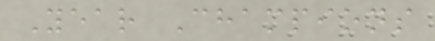Year Champions
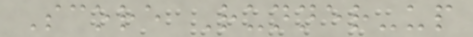Score Runner-up
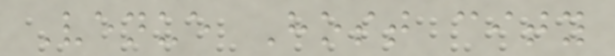Venue Host city
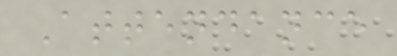Attendance
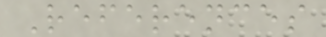References
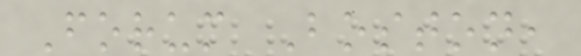Forum Boston,
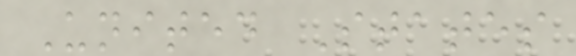United States
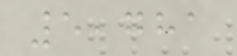5,781
